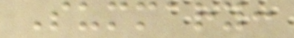Summary:
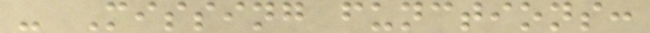- Missing functions:
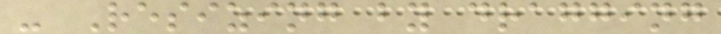- Resizing by dragging
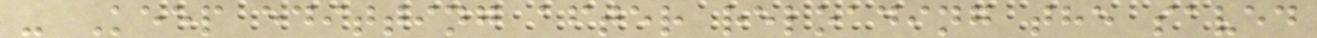- Keep editting after reloading the saved
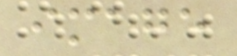image
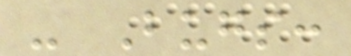- Bugs:
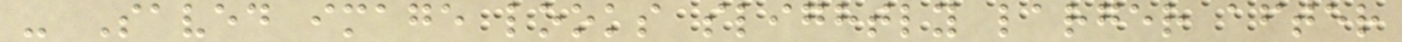- Saved image looks slightly larger after
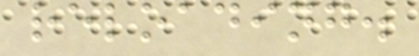reloading.
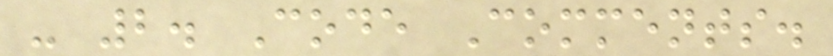- 2. Code Comments.
